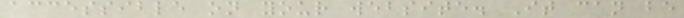accessible on your website. It can be
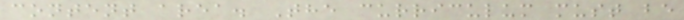content area. The curriculum must be
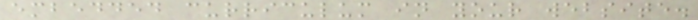embedded curriculum in your website.
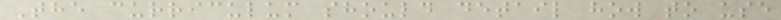The curriculum should detail how to use
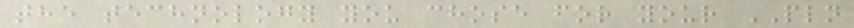the technology you chose for your PLN
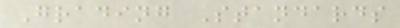Grading Standards
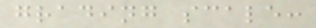grading scale:
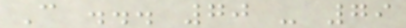C ... 70 - 79
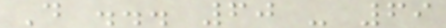D ... 60 - 69
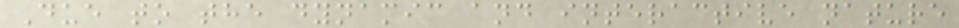Due to the dynamic and interactive nature
